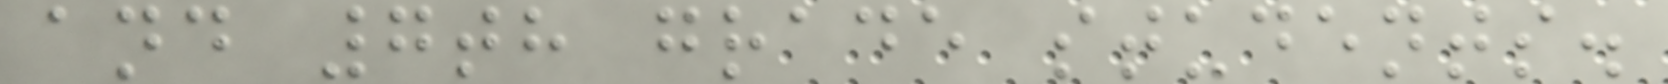and 7th grade students.
